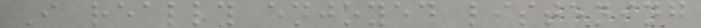I really enjoyed listening
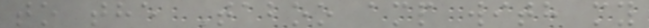to the Taboo amp with my
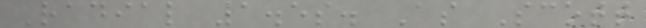Radial 1.5s. As Scott
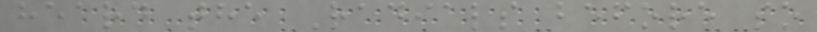heard the Radials before so
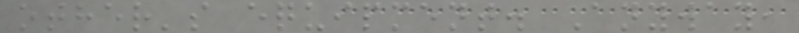other's equipment. Anyway,
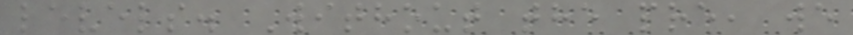levels. Without the pre, we
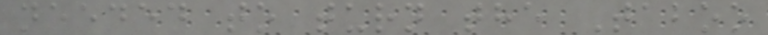needed to turn the Taboo
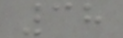38
